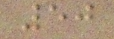50
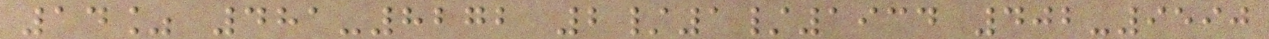14% 481-8272 2/1/1934 402-9590
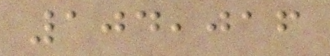104,016
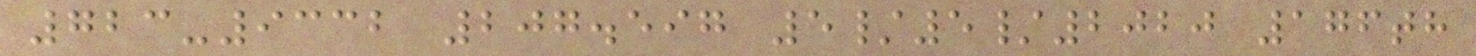723-9332 207.597 5/5/2020 176th
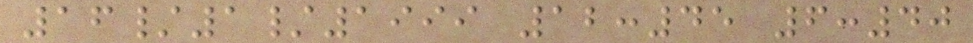16/1/1999 12:45 6:40
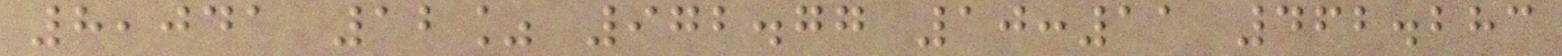8,041 12% 972.77 10:11 462.283
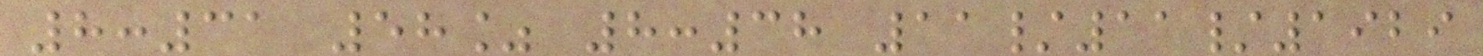8:31 58% 8:38 11/11/1929
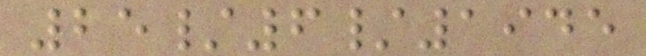25/6/1945
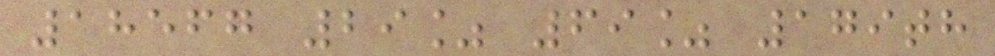18567 29% 69% 179th
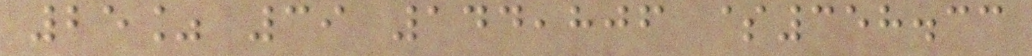25% 39 144,806 $358.33
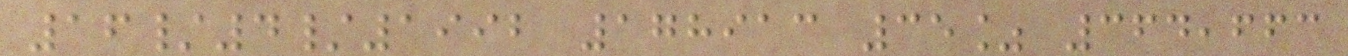16/4/1992 178913 35% 364,663
